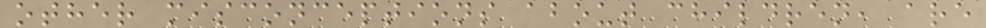other misconceptions about children, are
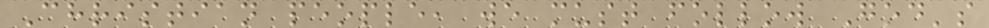Christian people, we must follow God's
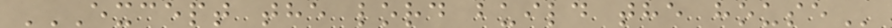EXCEPT THE LORD BUILD THE HOUSE
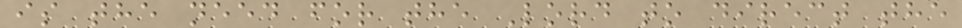is the need for the Lord to direct the
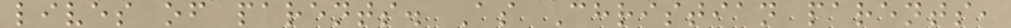lives of parents. As Christian parents,
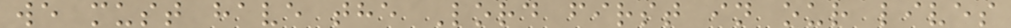we must have the Lord first in our lives
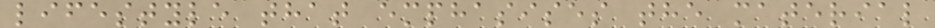lifestyle that emphasises the material
